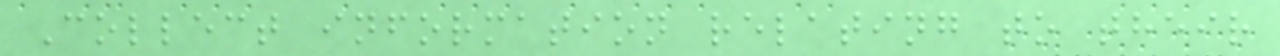Collect information relating to their
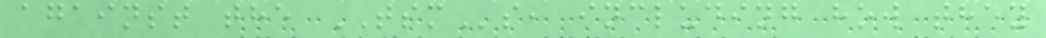against the TSMs, including how they
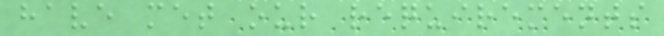have met our requirements
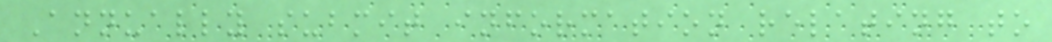Annually submit information relating to
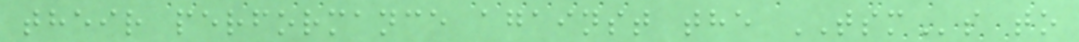their performance against the TSMs to
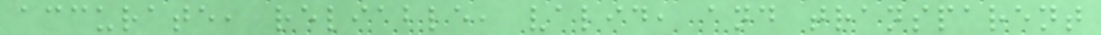accurate, reliable, valid, and transparent
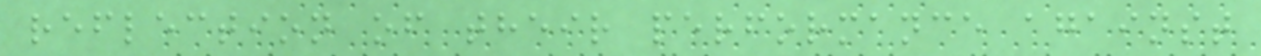reflection of their performance against
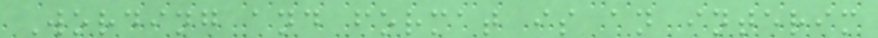Wording and format is an interim
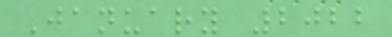January 2022
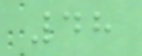48
